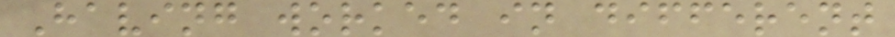Having worked in different
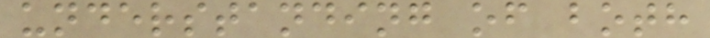understanding of both
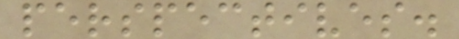perspectives.
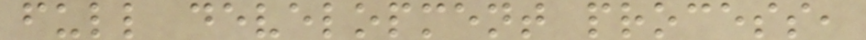full development process,
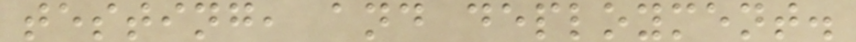testing, and deployment.
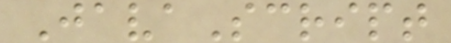JavaScript
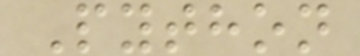Python
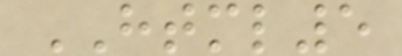HTML5
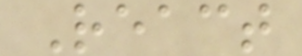React
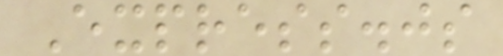Express.js
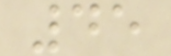45
